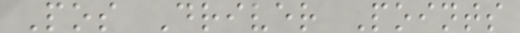Pos Driver Points
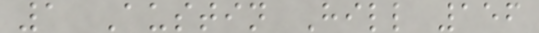1 Austin Hill 156
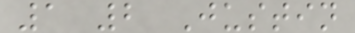1 2 Justin
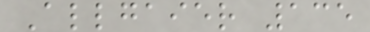Allgaier 135
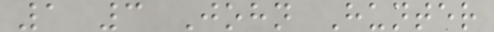1 3 John Hunter
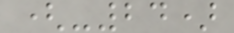(-24)
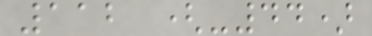112 (-44)
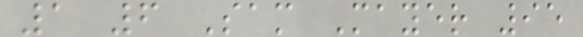1 6 Sam Mayer 95
